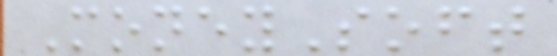MoneySoft
